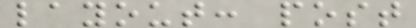layout: post
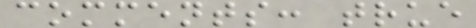comments: true
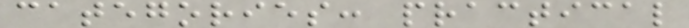categories: practical
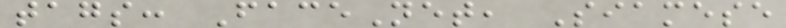tags: FaceNet, Siamese
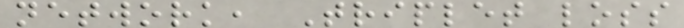network, Triplet loss
